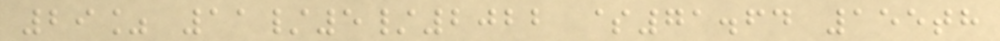29% 11/5/2022 $71.64 155th
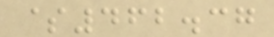$462.37
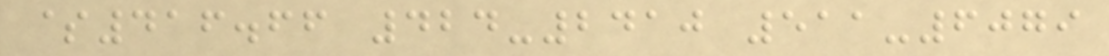$416.66 424-2410 511-6079
